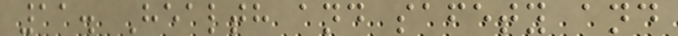11. Health and safety and
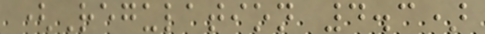(Regulation 4.3)
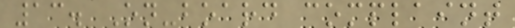13. On-board complaint
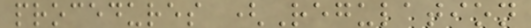procedures (Regulation
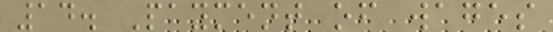14. Payment of wages
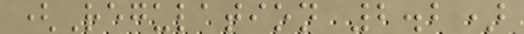(Regulation 2.2)
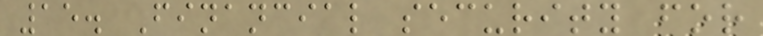15. Financial security for
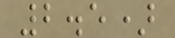2.5)
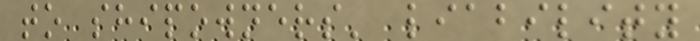to shipowners' liability
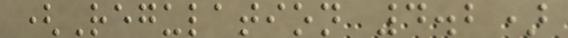(Regulation 4.2)
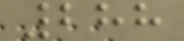288
